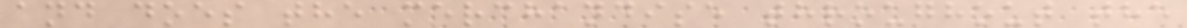and does the merchandise throughout the
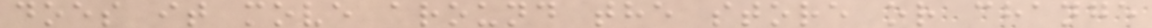does it move around the store or change
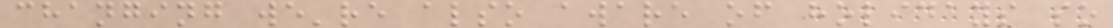changing we're also aware of holidays so
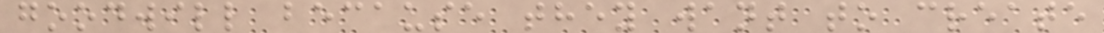goodwill because they want to create
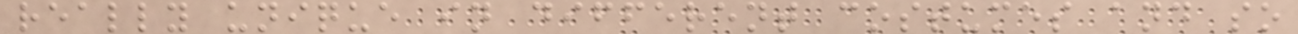really unique in different costumes and so
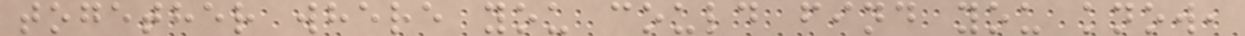together where you could find you know,
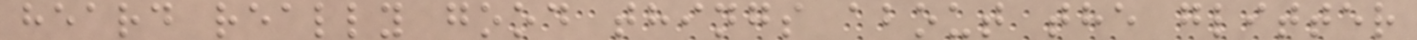heard really good things about the glitter
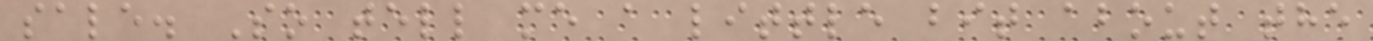sale. So tell me a little bit about the
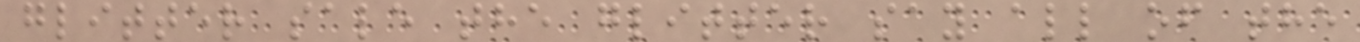glitter sale the glitter say all of the
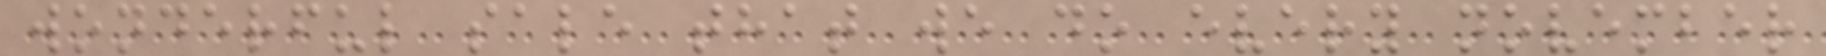wonderful sale that we do every november
